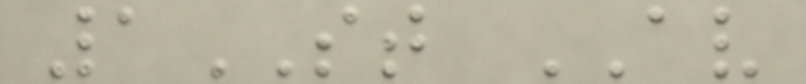1ST AV
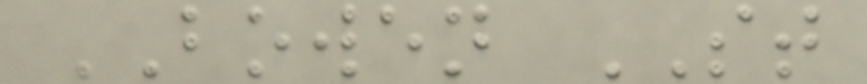BOWEN ST
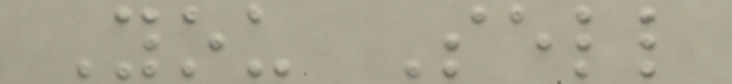You Sell
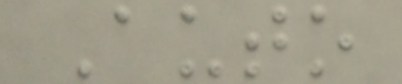Auto
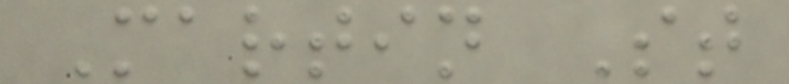Martin St
